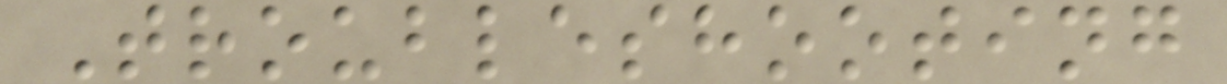Troubleshooting
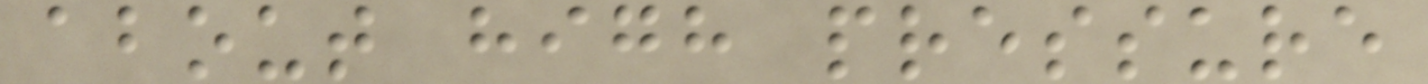about high pressure
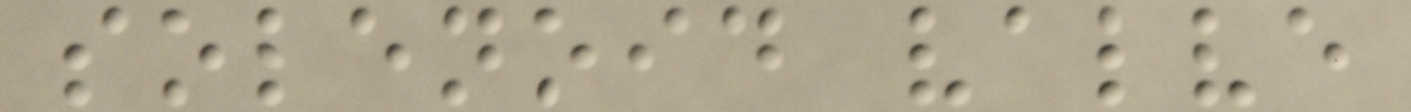solenoid valve
